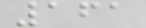161
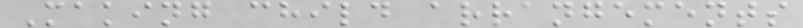Making child arrangements
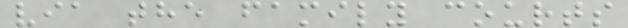via the family courts
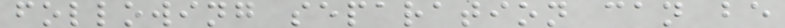following separation can be
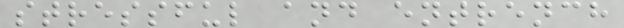stressful and entrench
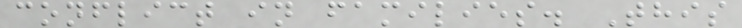conflict in families. This
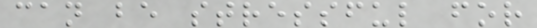can be stressful for
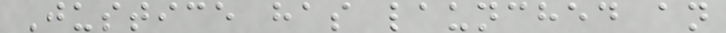Justice has launched an
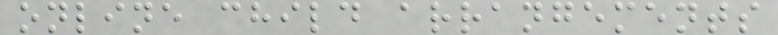online child arrangements
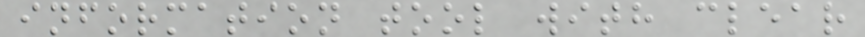information tool with clear
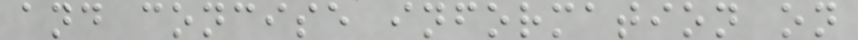and concise information on
